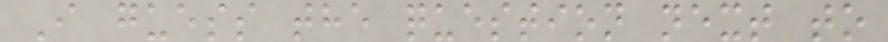I guess the question next to
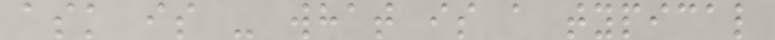ask is - what is a typical
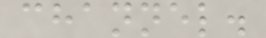channel.
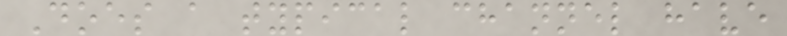Does a typical channel have
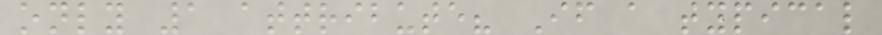only 1 attribute? If a typical
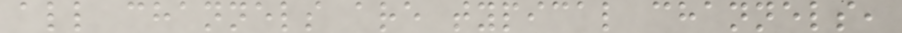all channels are typical channels,
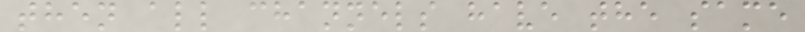then all channels have the same
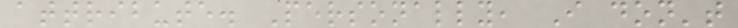attribute. Personally, I don't
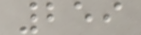259
